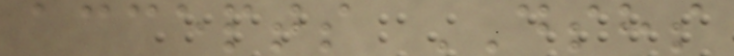accepts DSHS
